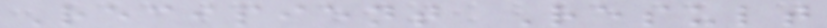Recipient Result
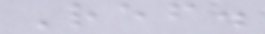Ref.
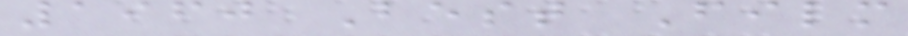1960 Best Film
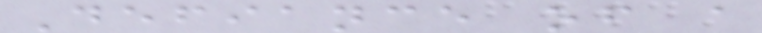Defiance of a
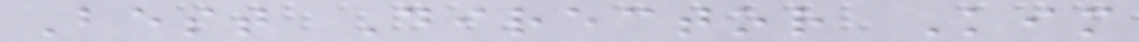Best Director Kim
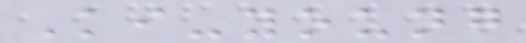Ki-young
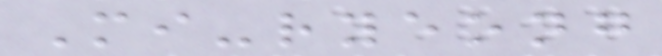Mi-ryeong
